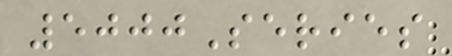5000Series
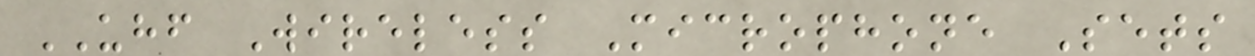UHF Wireless Microphone Sets
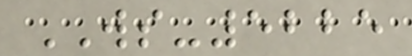WS-5225
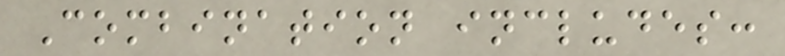Combination includes:
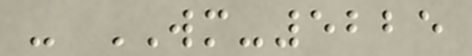- WM-5225
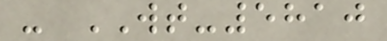- WT-5810
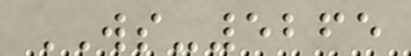WS-5265
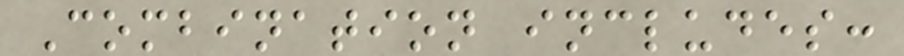Combination includes:
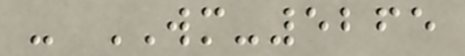- WM-5265
